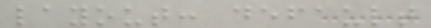layout: default
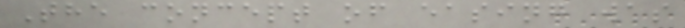The concept of easing was
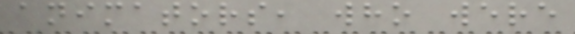animators, who were
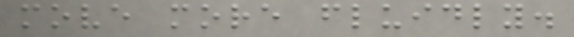move more fluidly.
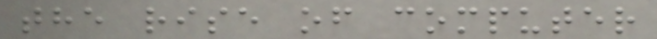the rise of computer
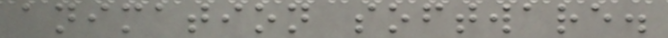animation software.
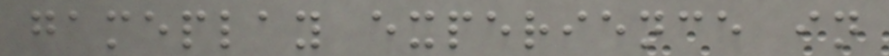gameplay experience in
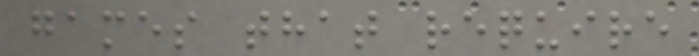games that require
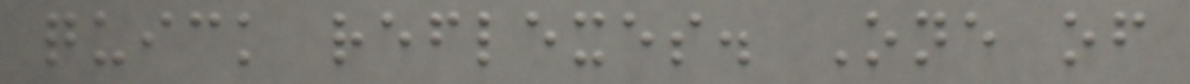quick reflexes. One of
